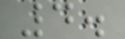4.
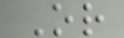Or
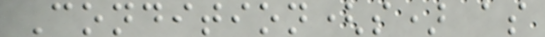Condition(s) as
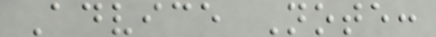Advice Note:
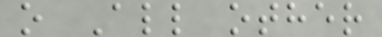o All other
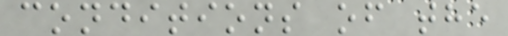conditions of the
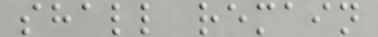shall remain
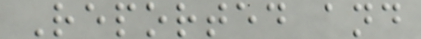Reported and
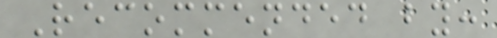Recommended by:
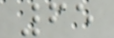65
